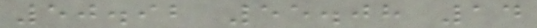50.92 55.08 14
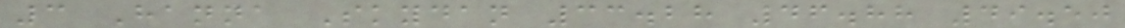3 Hanna Skydan 33.28 46.88 49.50
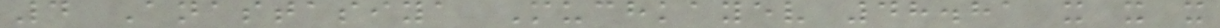4 Anastasiya Muchkayev 48.81 x x x
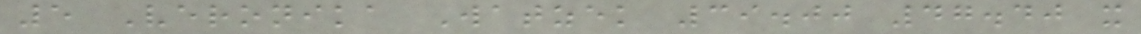5 Veronika Watzek 39.00 47.40 x
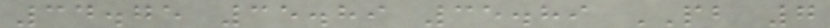34.75 35.89 35.89 PB 7
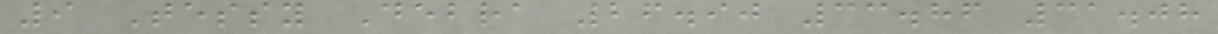9 Tessy Debra 26.90 33.86 31.08
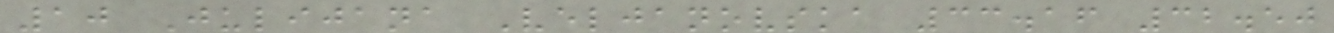10 Julijana Veljanovska 33.16 32.50
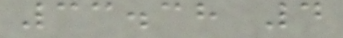33.38 4
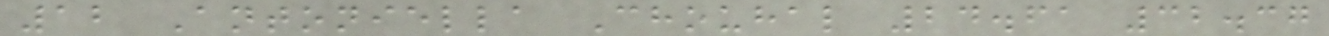12 Antoniella Chouhal 24.61 32.37
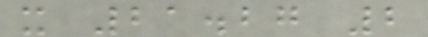x 21.27 2
